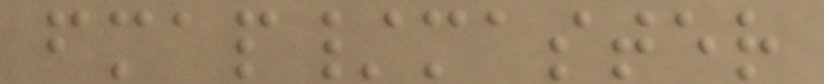fmap/master
